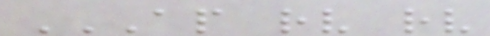AP RV RV
